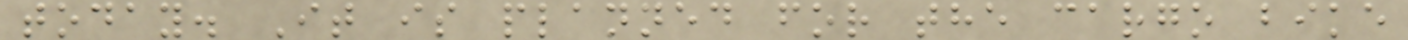today. It is planned for the cargo bike
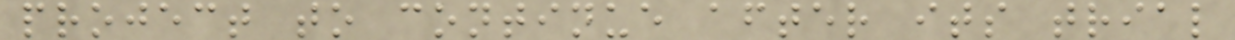project to continue after its trial
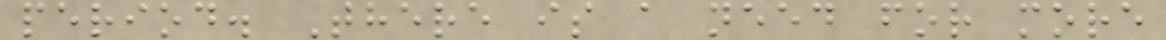period. There is a need for more
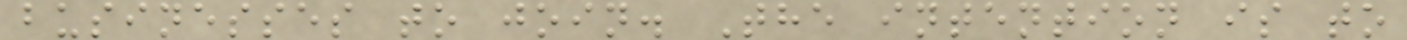businesses to join. The intention is to
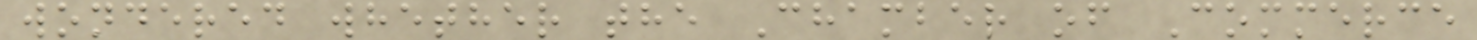wondered whether the Chamber of Commerce
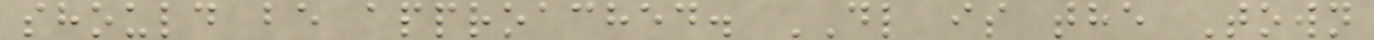should be approached. DL is the Town
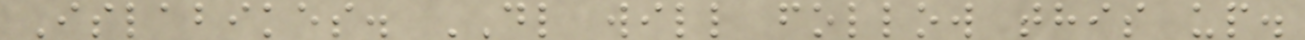Islabikes. DL will follow this up.
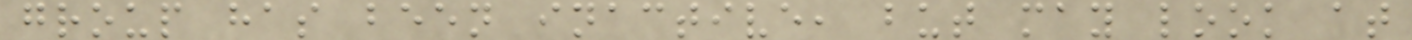group has been inactive, but may look at
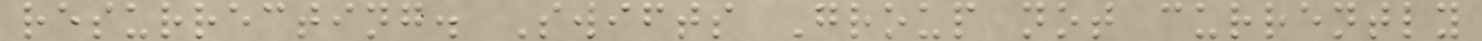resurrecting. Swifts Group not currently
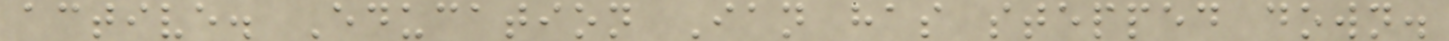active. Education Ian has stepped down.
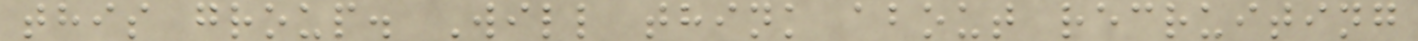this group. Will think about recruiting
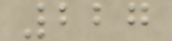227
